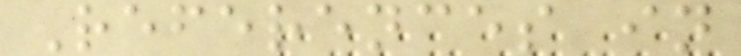References in
